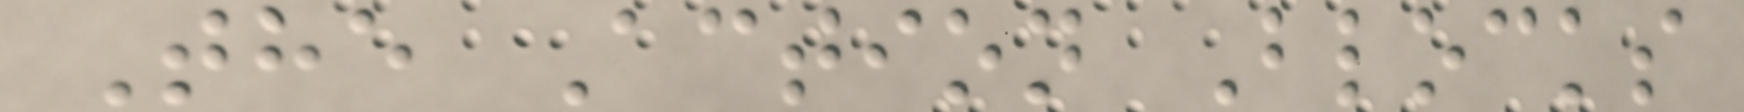The Action Blocks
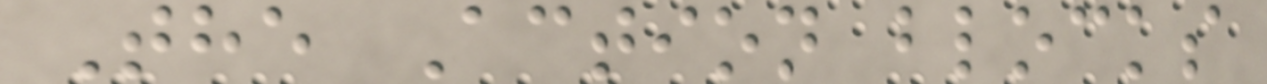The Action blocks
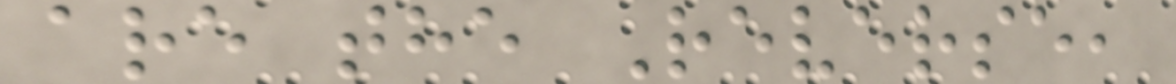are the Reverse,
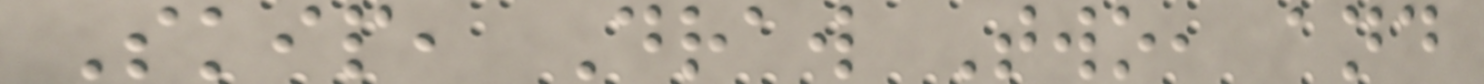Skip, Draw Two, and
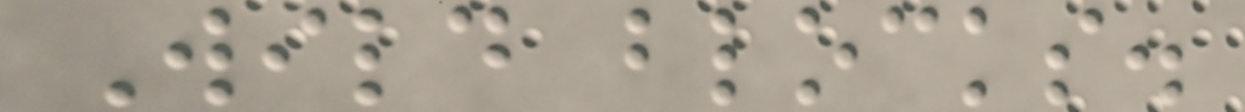Wild blocks.
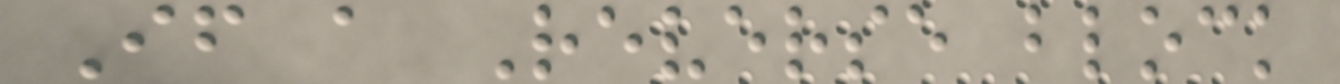If a Reverse block
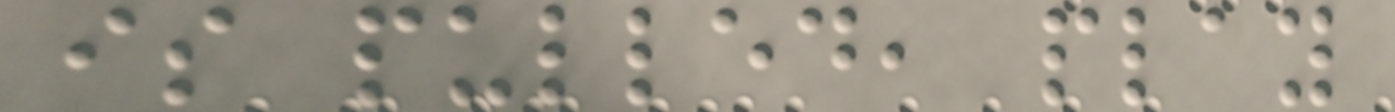is pulled, play
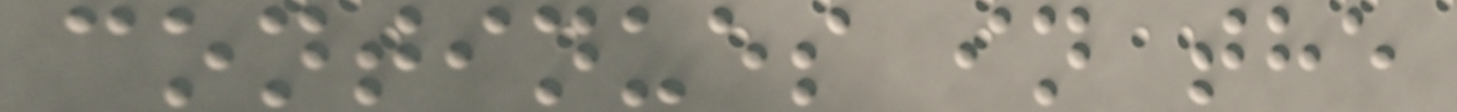continues in the
